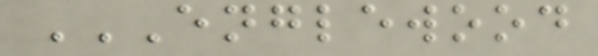ENGLEWOOD
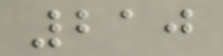210
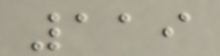119
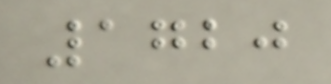1720
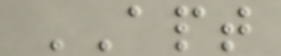APT
